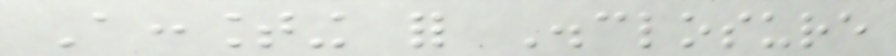Accounting for Disclosure
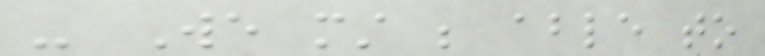- We must be able to
